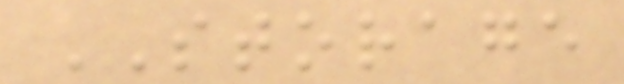STORAGE
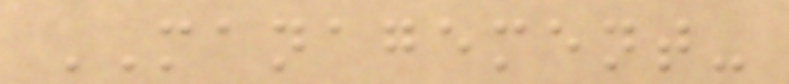MANAGEMENT-
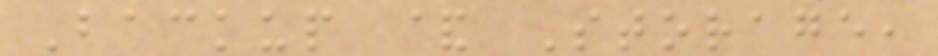Backup & Storage,
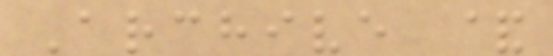Archive &
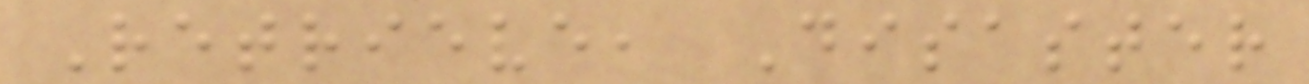Retrieve, Disaster
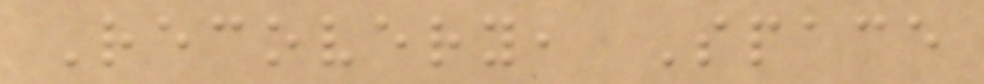Recovery, Space
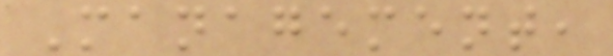Management,
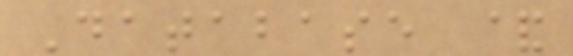Database &
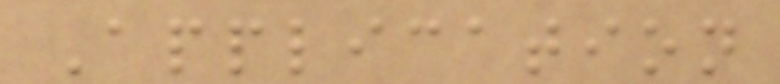Application
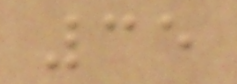35
